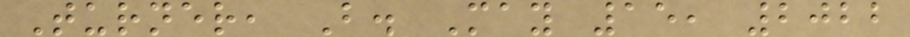Turner, B. May 15, 2022
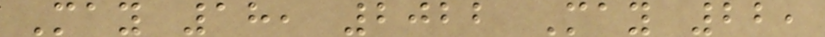May 18, 2022 May 22,
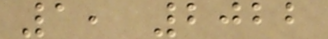1, 2022
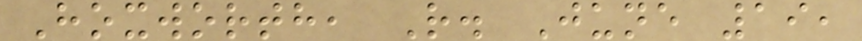Hoxworth, R. June 19,
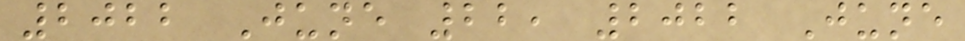2022 June 22, 2022 June
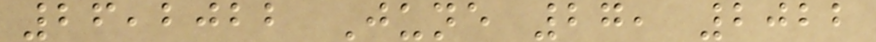26,2022 June 27, 2022
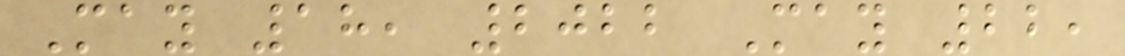May 18, 2022 May 22,
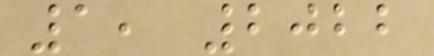1, 2022
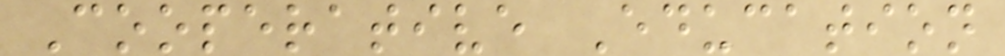Cooperative Education
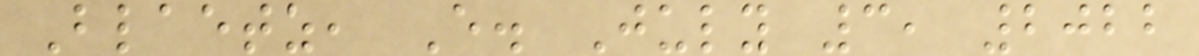Blaetz, E. July 3, 2022
